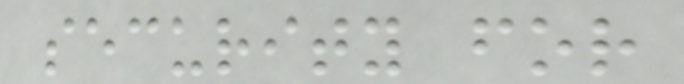security for
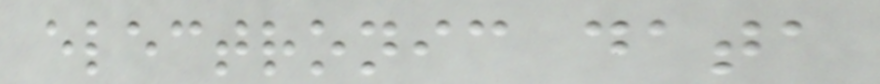electronic data
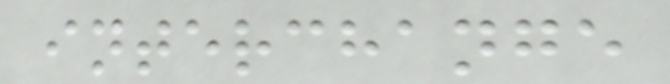interchange
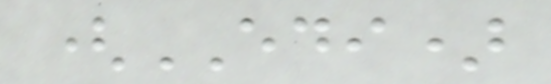(EDI)
